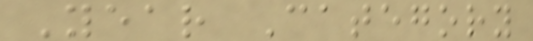Year Category
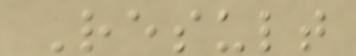Result
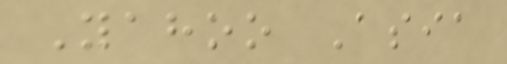Yahoo Asia
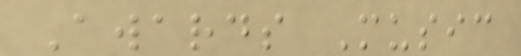Awards Music
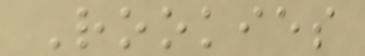Rookies
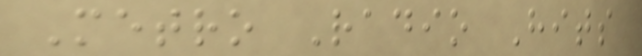Metro Radio Hits
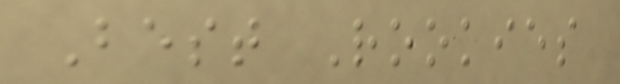Best Rookies
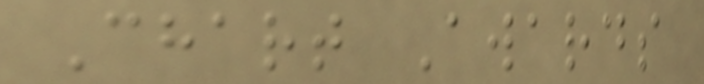Chart Awards
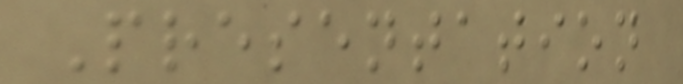Presentation
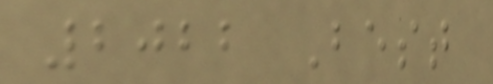2022 Best
